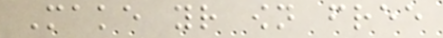Make your own free
